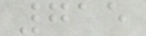715
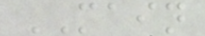MAIN
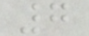7
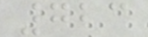723
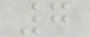7
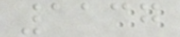1137
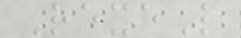RexeL
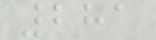281
